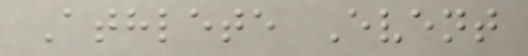Athlete Event
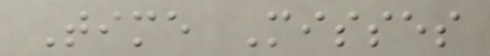Time Misses
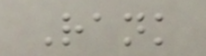Rank
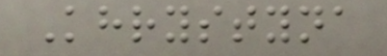Khrystyna
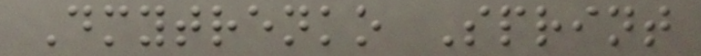Dmytrenko Sprint
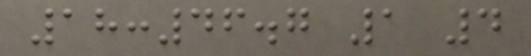18:46.7 1 4
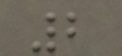2
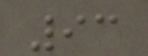93
